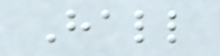Hall
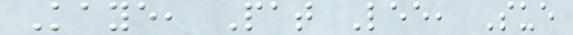Kaye, Pat Lee, Sue
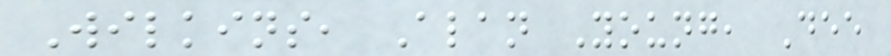Wilkins, Alan Young, Dee
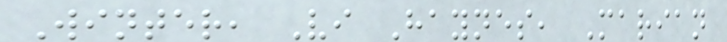Winter, Vi Haynes, Marian
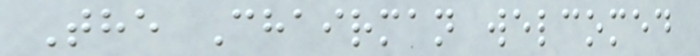The Chairman welcomed
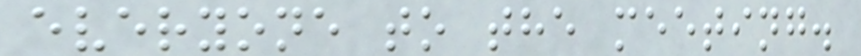everyone to the meeting.
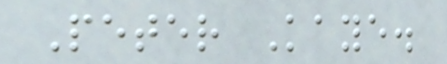Peter Kaye.
